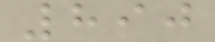890
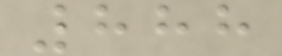888
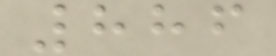886
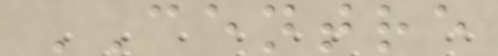CENTRE
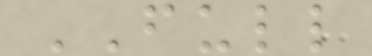FULL
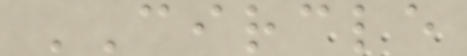CIRCLE
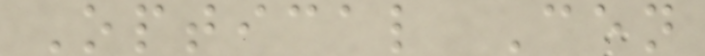Optical Cen
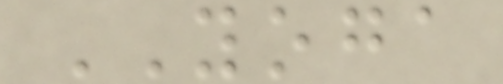YOGA
